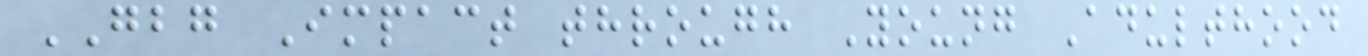GBG Impact through Young Adulthood
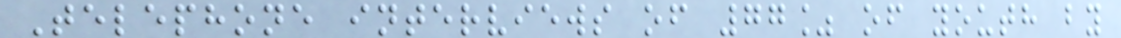Telephone interviews of 77% of youth by
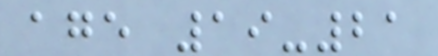age 19-21
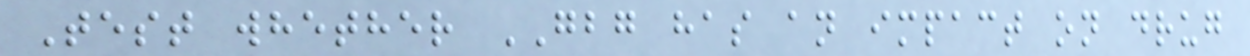Test whether GBG has an impact on drug
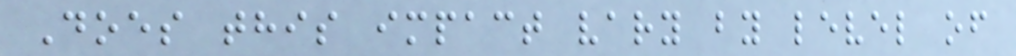Does this impact vary by level of
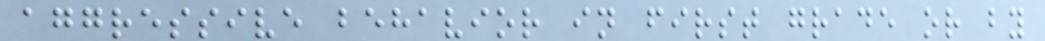aggressive behavior in first grade or by
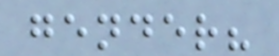gender?
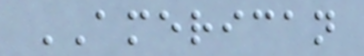AMERICAN
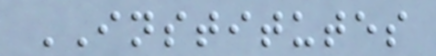INSTITUTES
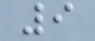9
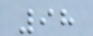98
